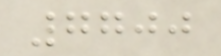7700
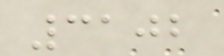3102
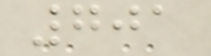701
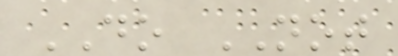DO NOT
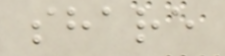share
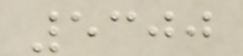5300
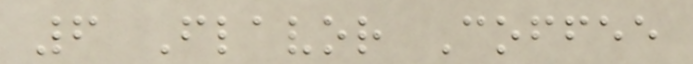6 Flavor Coffee
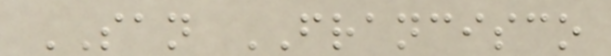SAN FRANCISCO
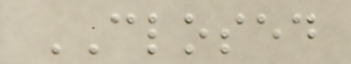CLOSED
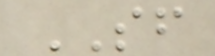SF
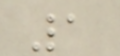1
